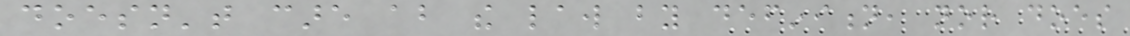doesn't care about the law by definition, nor does
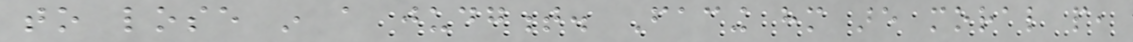to lose in a judgment. Facing him are moral people,
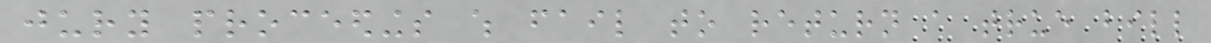jury proceedings which fail to return a true bill
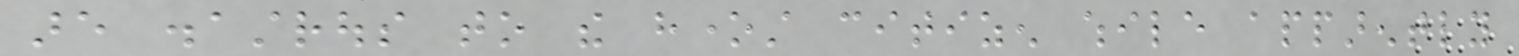are disastrous to the honest citizen while apparently
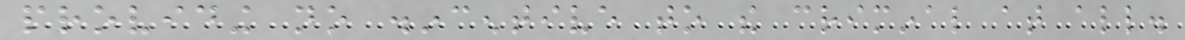providing no disincentive to the criminal at all.
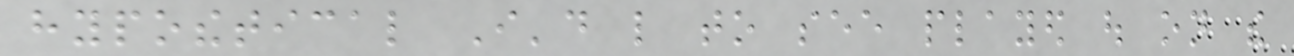hypothetical I'd like to see played out on the
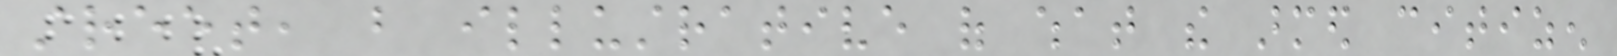street, but illustrative of what the armed citizen
